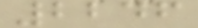2246
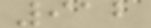912
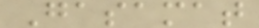Gasamat
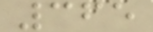365
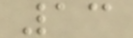13
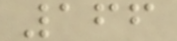166
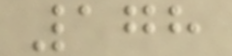178
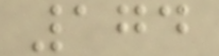174
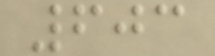603
